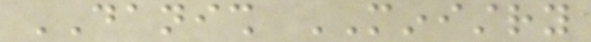DANISH MINISTRY
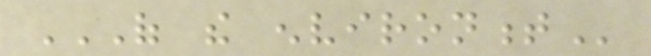OF THE ENVIRONMENT
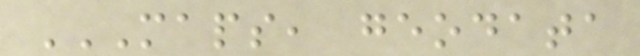MAPS, GEODATA
